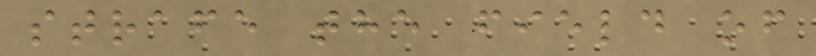strafe the field of
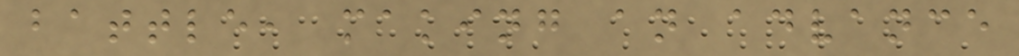battle, making an advance
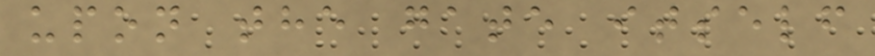upon the gate itself
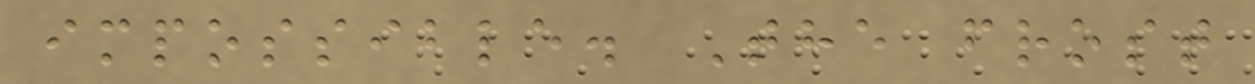impossible. The frost
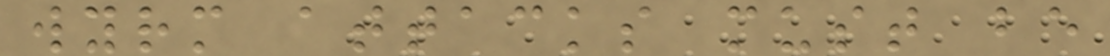wyrm attacks must be
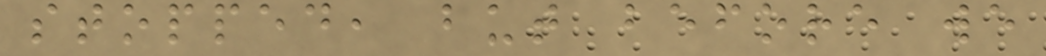stopped, but before we
